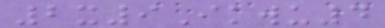2x9Ikwu4
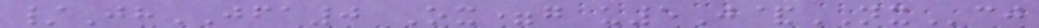/JhJFA0 Ox=g u5J&NXcj
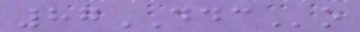87DDCo
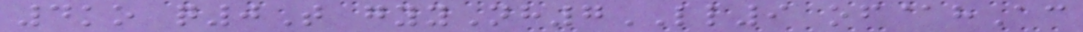4ko q0T gyyNh7LL9 of@hAc
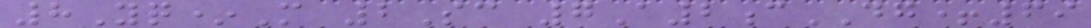8Yq*M 2Sc 7A2cDG+69
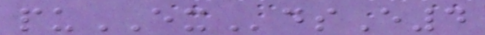puEXdsE4
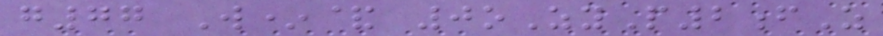g77 W*& 0oZyP2fZ
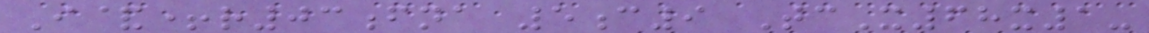I&+r03fna 5c9 TcX68x1-
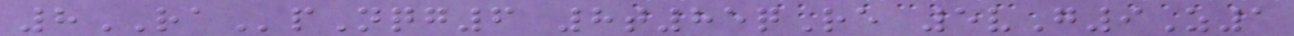8RApNqg6 8t85qRe 5vG9Z1
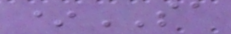*SA
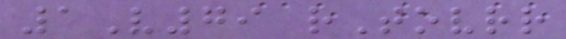1V79 rTovrr
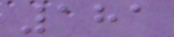181
